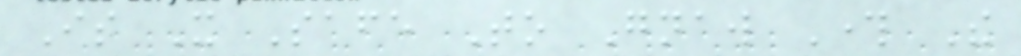Is It Safe To Gnaw Through The
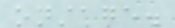onstage.
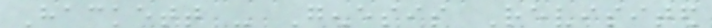Hackett - Genesis Revisited
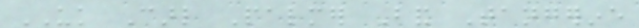UK Carl Palmer Band Tangerine
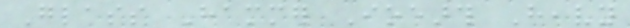Glass Hammer Ioearth Heavy
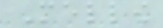Mellow
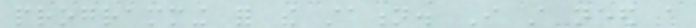programming for the station. I still need a
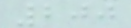200
